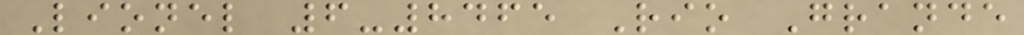Lionel 6-8465 Rio Grande
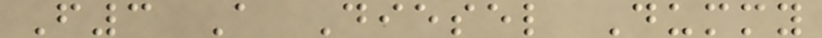F3 A Diesel Dummy
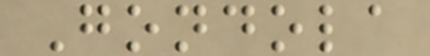Gondola
